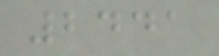2441
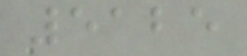5125
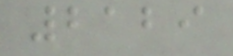2129
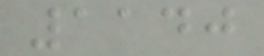1140
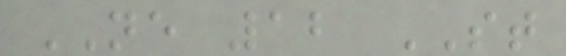NE 12 ST
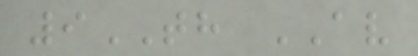9TH AV
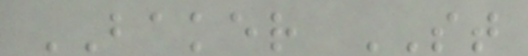BAKER ST
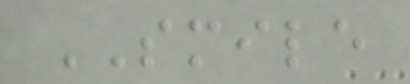SMILE
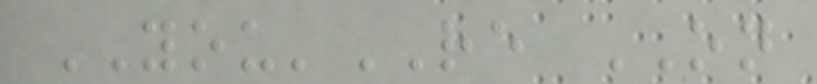YOU'RE ON
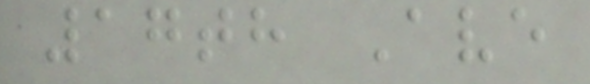17th Ave
